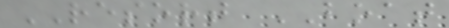RESORT BOAT
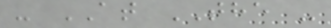- AT THE -
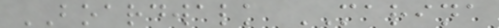BOARDWALK MARINA
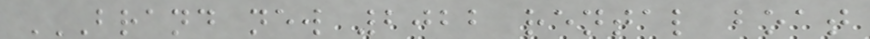BRAND NEW 2022 RENTAL BOAT
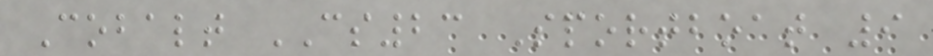Cobalt CS23 Sportboat 9
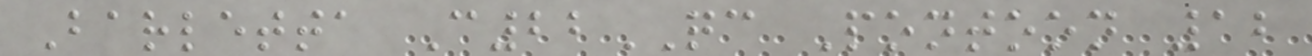Barletta C22QC Pontoon 12
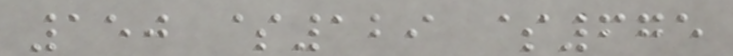150 $129 $675
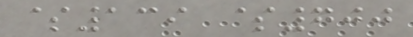$139 $700
